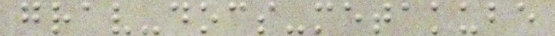grav-docs-metakube
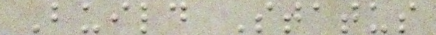Build Status
